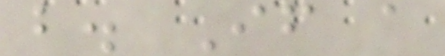b. If a
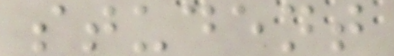student
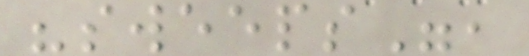"sweeps",
